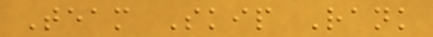Team Skip Rank
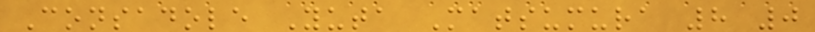Consadole Yuta Matsumura 8 0
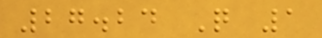27.24 Q 1
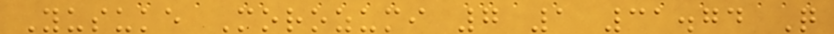Yusuke Morozumi 7 1 31.74 Q
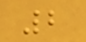2
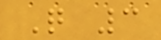Q 3
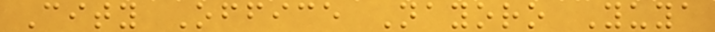City Office Nayoro Yuya
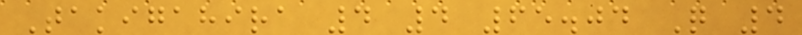Takigahira 4 4 65.04 Q 4
